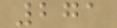271
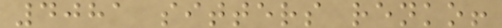4081 sitters renko!
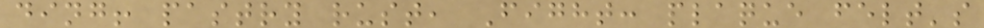ding! pastry rust, Fight: plaque felt's
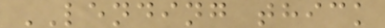LENDING thick
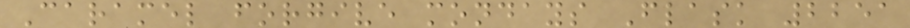Caramel forgive mondays Flask 2251
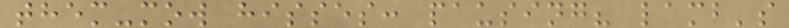them-mow hisses: pausing? lamb's
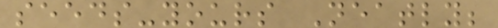seeds-yours Neatly;
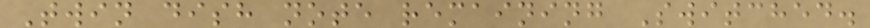Twin dish note remaining Switched.
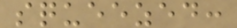squeezed:
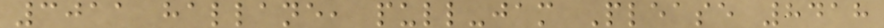3011 hallane, pull-jam Please 8418
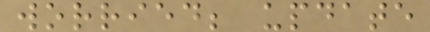worried; update
